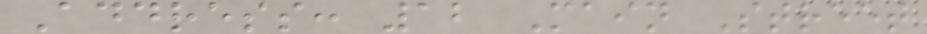Address: 12 Main Street
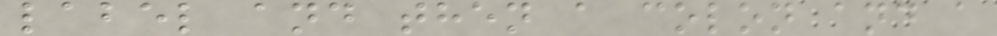label and then a colon and a
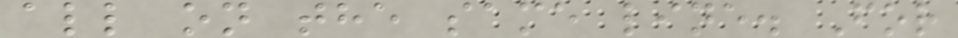all on the same line. For
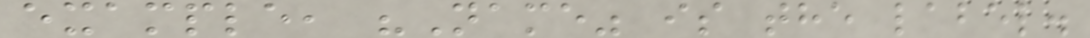example, "Name" is the label.
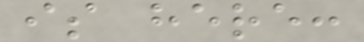is here:
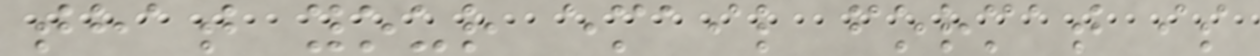that your email format is
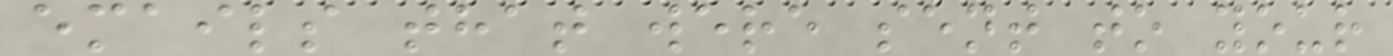emails that were sent to your
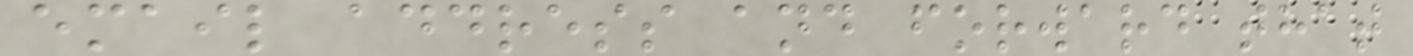email address and forward that
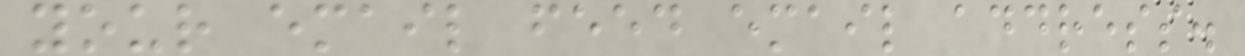your email feed email address.
